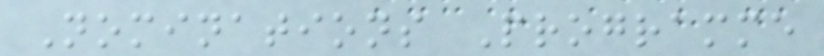Nominations Programme
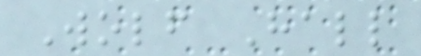Wolf Hall
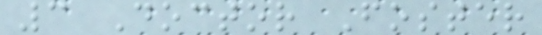3 Doctor Foster
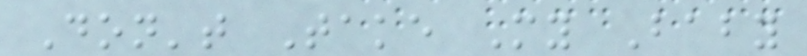Don't Take My Baby
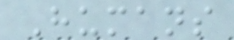Humans
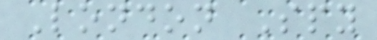London Spy
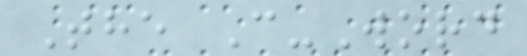The C-Word
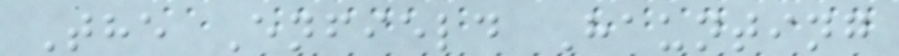The Enfield Haunting
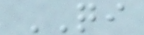QI
